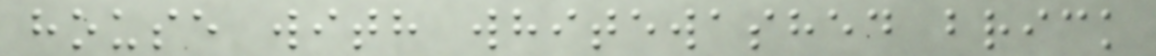house with whitewashed brick
